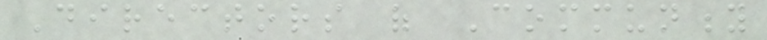Directors of Community
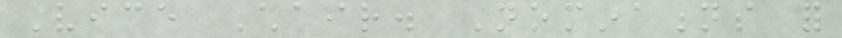Vice Chair. Nominations for
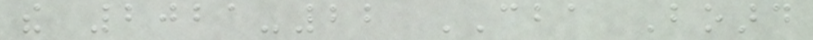the 2021-22 CBA Board
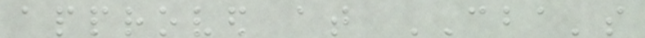approved at CBA's
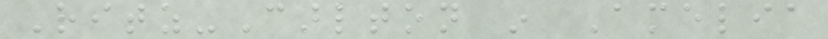Ritz-Carlton in Amelia
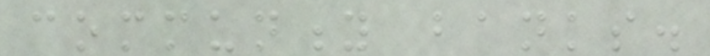community banks.
